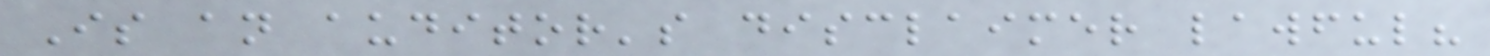Is an auditor's disclaimer lawful?
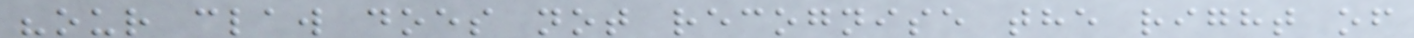"our claw does not recognise the right of
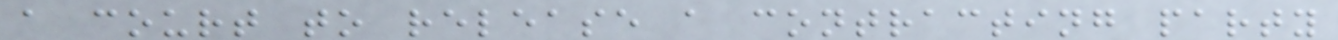a court to release a contracting party
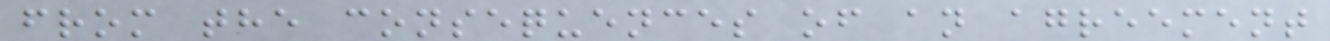from the consequences of an agreement
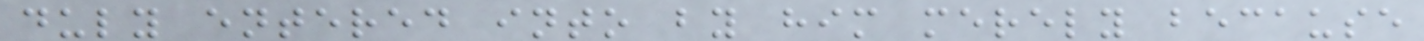duly entered into by him merely because
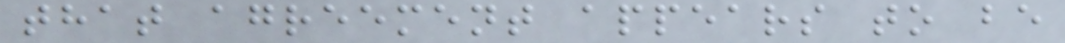that agreement appears to be
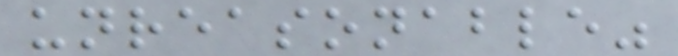unreasonable"
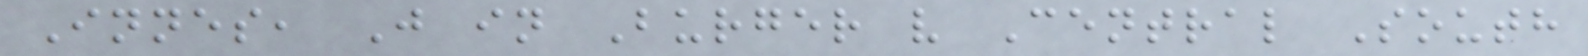Innes, J in Burger v Central South
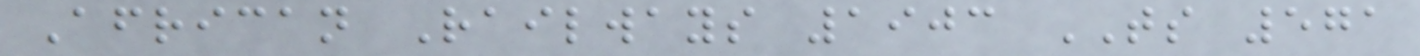African Railways 1903 TS 571
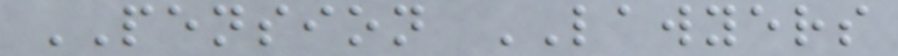PENSION LAWYERS
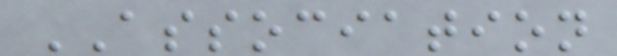ASSOCIATION
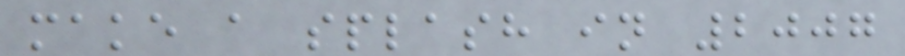make a splash in 2007
